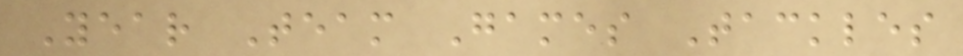Year Team Games Tackles
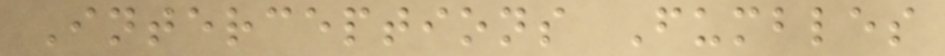Interceptions Fumbles
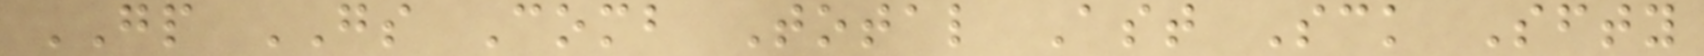GP GS Comb Total Ast Sck Sfty
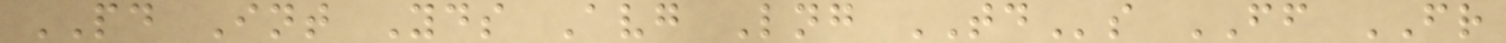PD Int Yds Avg Lng TDs FF FR
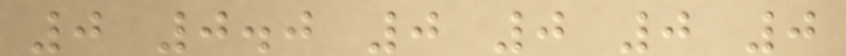0 0.0 0 0 0 0
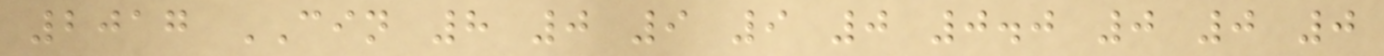2017 CIN 8 0 9 9 0 0.0 0 0 0
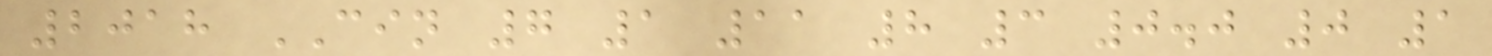2018 CIN 7 1 11 8 3 0.0 0 1
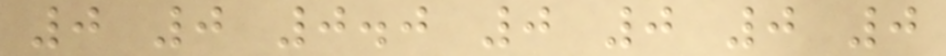0 0 0.0 0 0 0 0
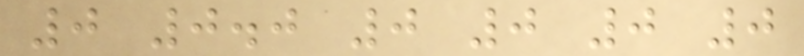0 0.0 0 0 0 0
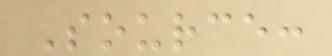Source:
